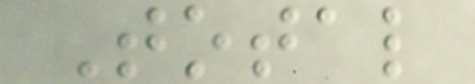Total
